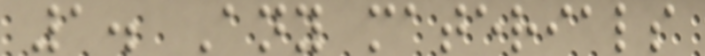1. Any materials
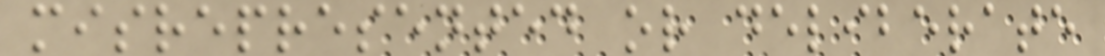misrepresented or deliberate
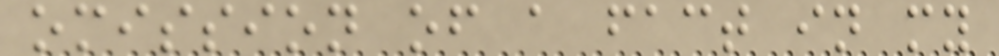omission of a fact in my
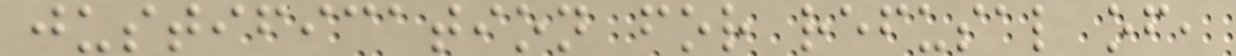justification for refusal of,
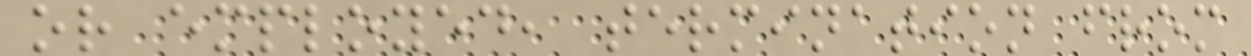or employed, termination from
